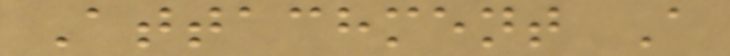Attachment A
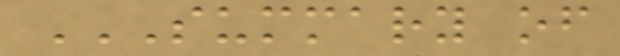SUMMARY OF
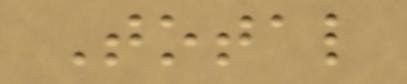Total
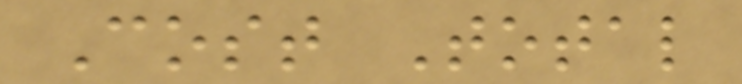Cost Total
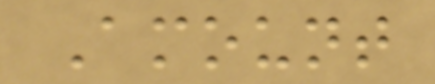Amount
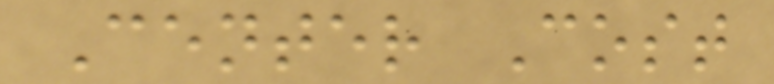Center Cost
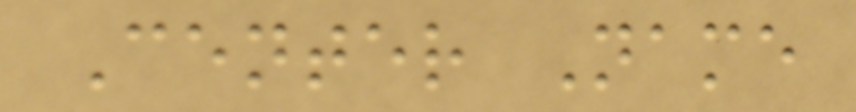Center Name
